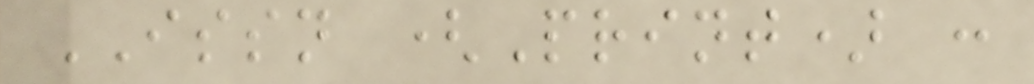ISSN (Print) :
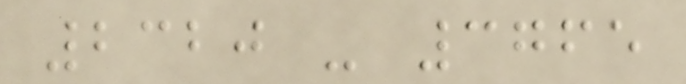2320 - 3765
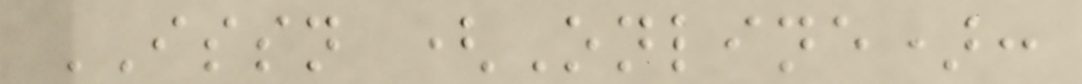ISSN (Online):
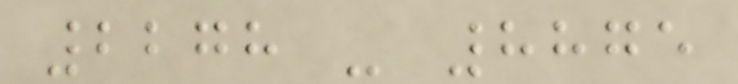2278 - 8875
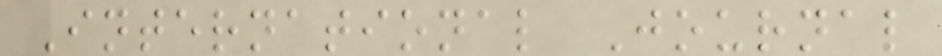International Journal
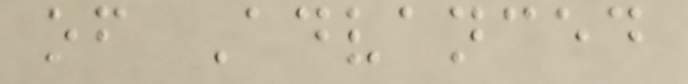of Advanced
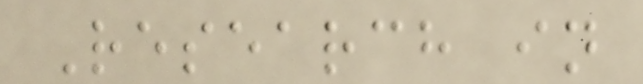Research in
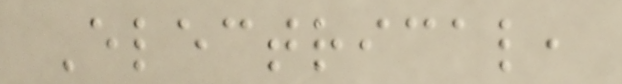Electrical,
